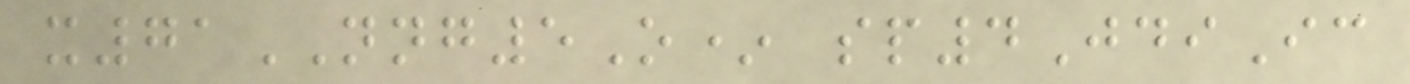x71NNG5O* sp4JdiIc
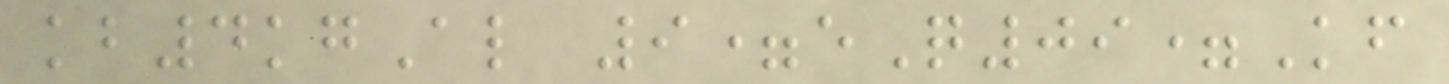kb4kgAl 9=eQ09=Kf
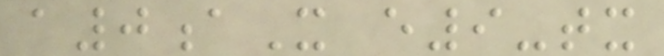a0aX e9-tx
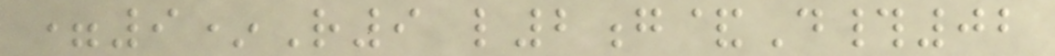=9*R9 l2g&D#02
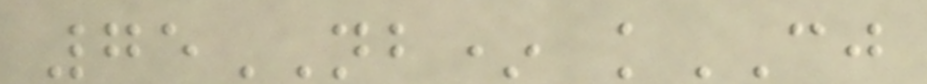75NB* kCJ
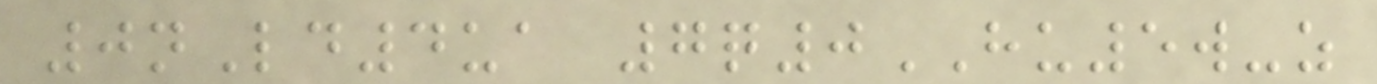0nLd4ua 7q0HU5w-z
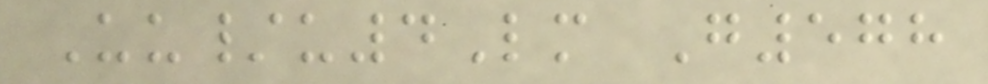Uu/u4Lm G578
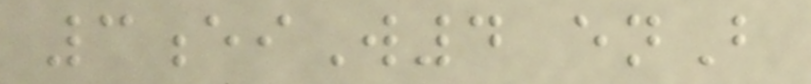3eiW4 enB
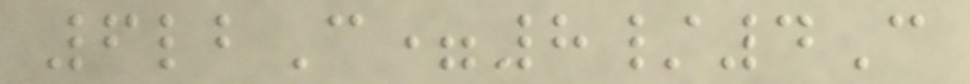6lbC=8/4C
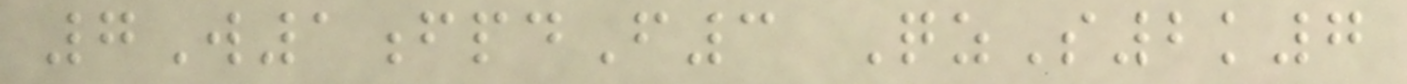7W1fpdF3 QzS2k7
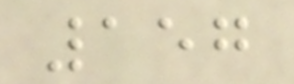157
